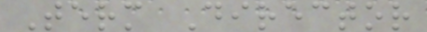Term Director
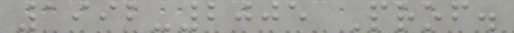1992-2005 Prof.
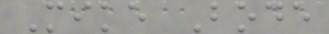Mike Bode
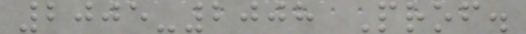2005-2008 Prof.
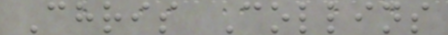Chris Collins
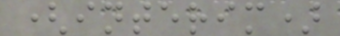(interim)
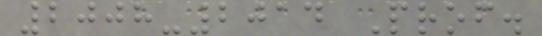2008-2014 Prof.
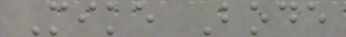Mike Bode
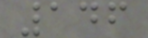146
